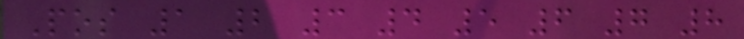Pos 1 2 3 4 5 6 7 8
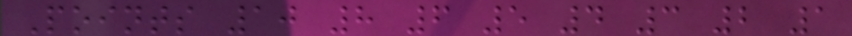Points 10 8 6 5 4 3 2 1
